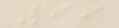99
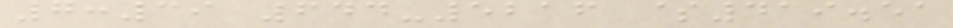7:39 644-5216 $419.51
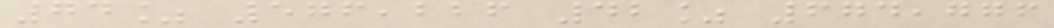74% 576,226 42% 674,776
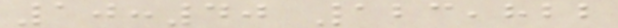10:40 123,822
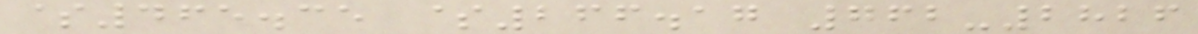$465.35 $266.17 762-2826
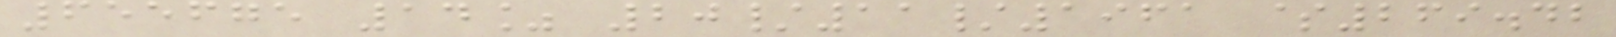655675 14% 20/11/1961 $269.42
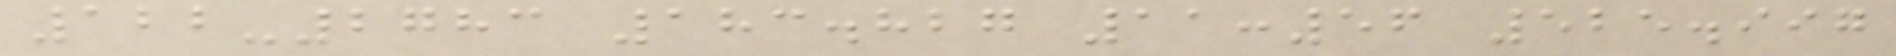122-2783 183.827 11:56 525.997
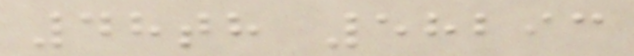48th 58293
